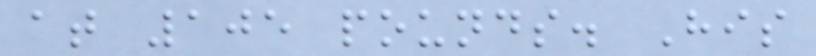at 105 pounds. His
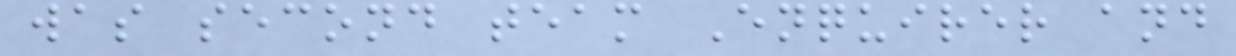was second team Enquirer and
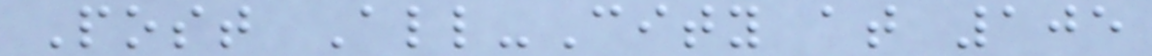Post All-City at 105
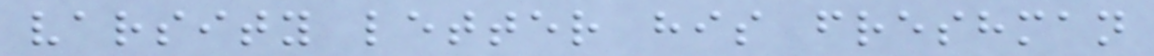varsity letter his freshman
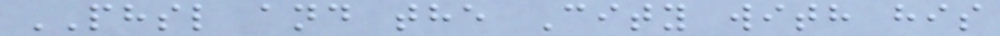PHSL and the City with his
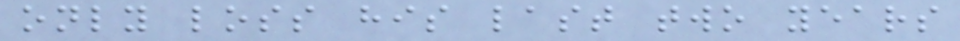only loss his last two years
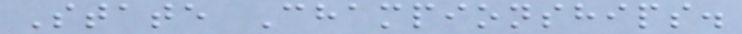State Championships.
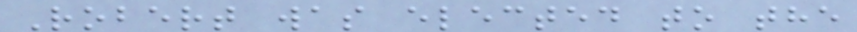Robert was elected to the
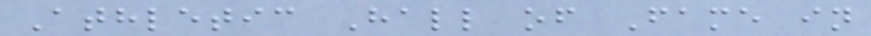Athletic Hall of Fame in
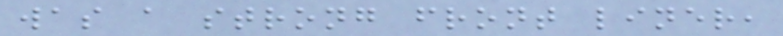was a strong front liner,
